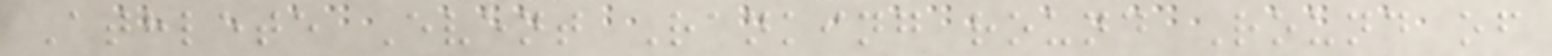Athlete Event Ranking round Round of
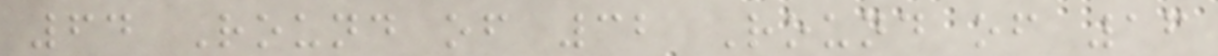64 Round of 32 Round of 16
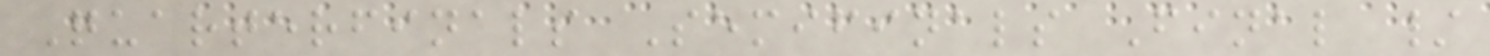Quarterfinals Semifinals Final /
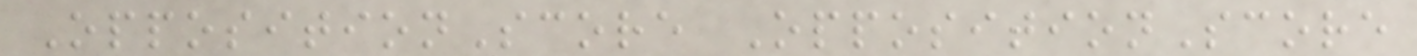OppositionScore OppositionScore
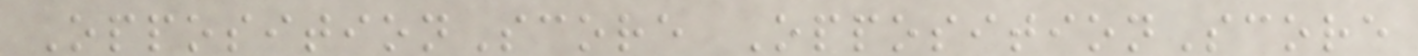OppositionScore OppositionScore
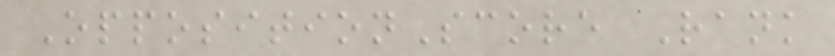OppositionScore Rank
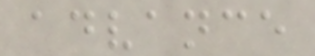advance
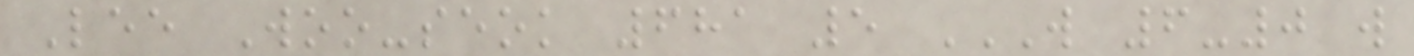Lee Woo-seok 681 5 W 6-0 W
